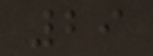29
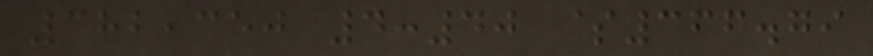382,350 4:40 $366.79
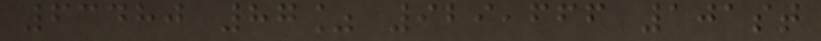63480 87% 929,666 101st
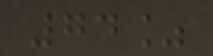74%
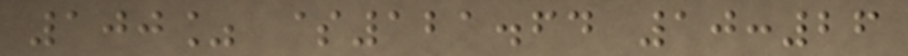100% $121.64 10:26
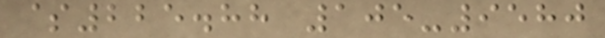$225.88 105-9580
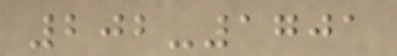202-1701
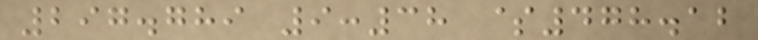297.789 9:38 $478.12
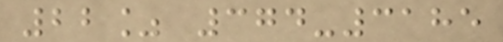22% 374-3185
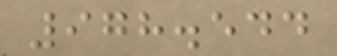978.544
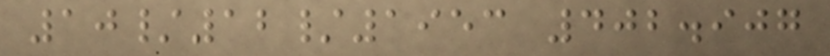10/12/1953 402.907
